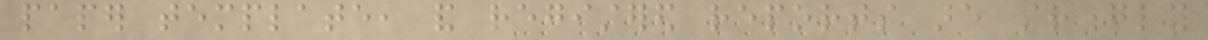paper template, and registered reports are strongly
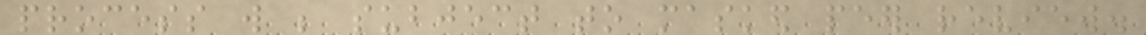process will be subject to masked peer review.
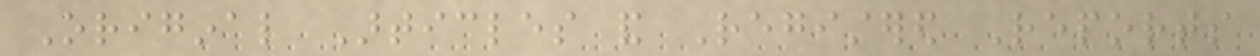Original Articles and Registered Reports
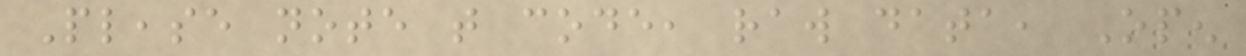Please note that code, raw data, Open
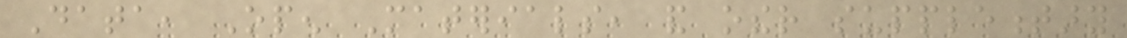Data, Open Materials, and other supplementary
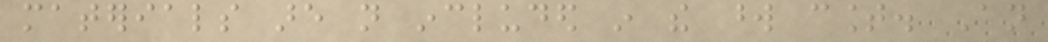materials are not included in the word count. An
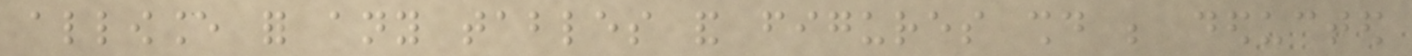allowance for any tables and figures should be deducted
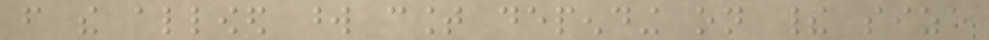from the allowed word count depending on their size
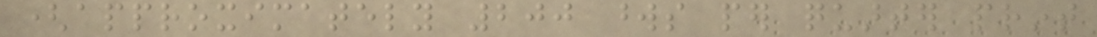(approximately 200 words per quarter print
